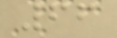66
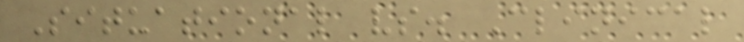Situational vs. Clinical
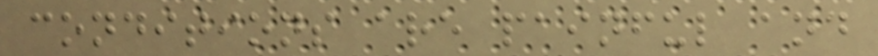conditions are painful and
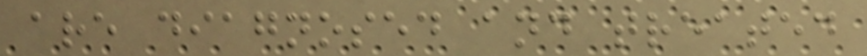are diagnosed and treated
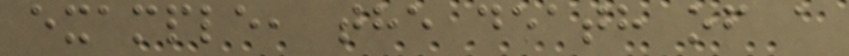example, the death of a
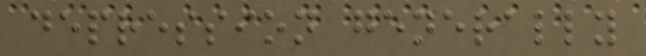depression generally
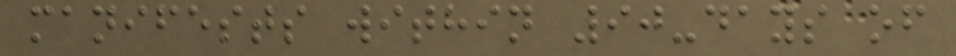manifests within 90-days of
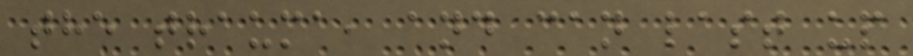the trauma, and can last up
